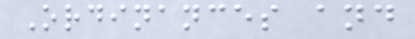Ordinances and
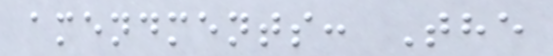amendments: The
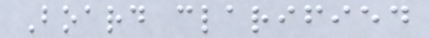Board clarified
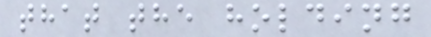that the holding
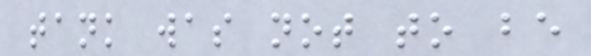tank was not to be
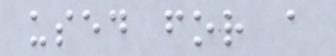used for a
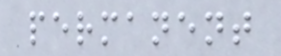permanent
